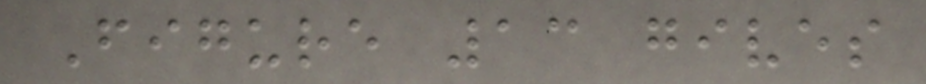Figure 13 gives
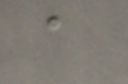a
